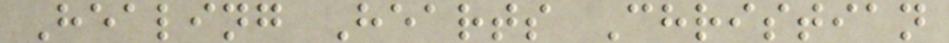Healing Hearts Christian
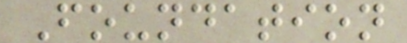Foundation
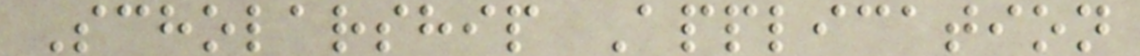Scholarship Application
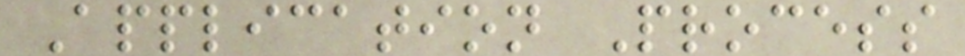Application Process
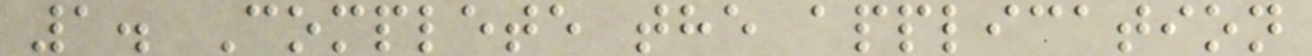1. Complete the application
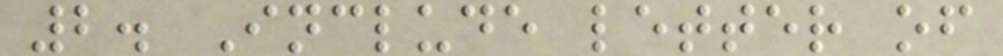2. Include letter of
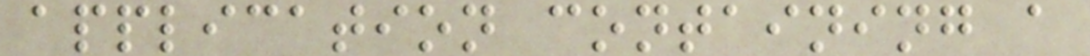application containing a
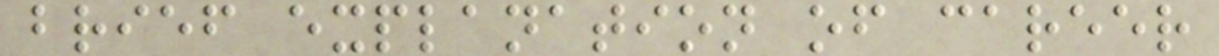brief explanation of career
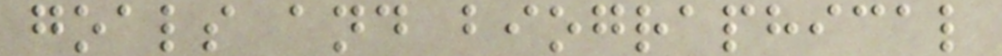goals and biographical
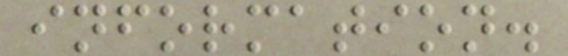information.
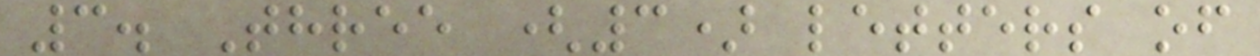3. Three (3) letters of
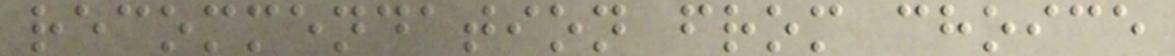recommendation from choice
